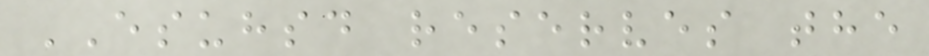ESUHSD reserves the
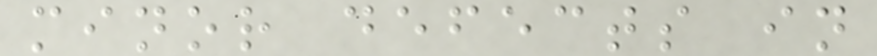minor defects in
